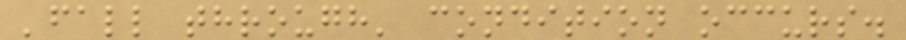'fall through' condition occurs.
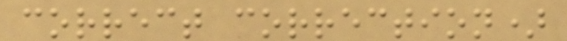correct correction)
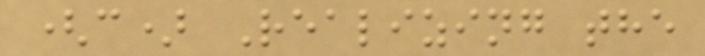(c) Realizing the
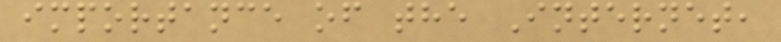importance of the Internet,
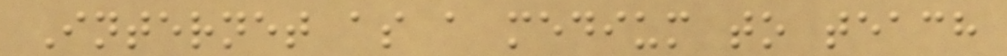Internet as a medium to teach
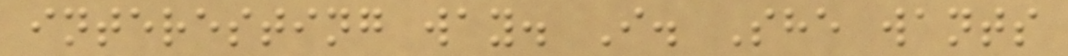interesting way. I. She wants
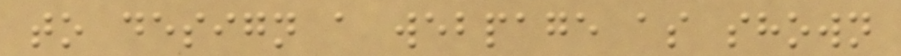to design a webpage as shown
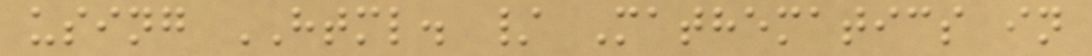using HTML. / Mathematics in
